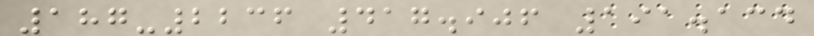187-2236 417.906 191.134
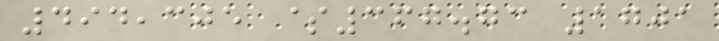494,305 $367.73 1701
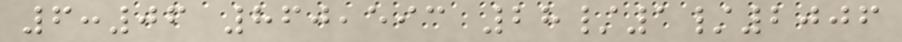6:06 860,593 28/1/2006
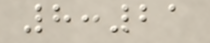8:21
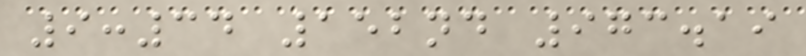9:34 152nd 973.19
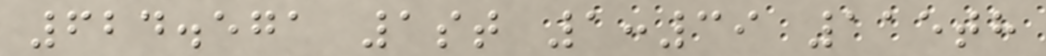624.571 1st 1:39 115th
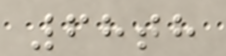68th
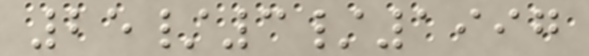25/3/1997
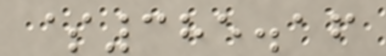$385.16
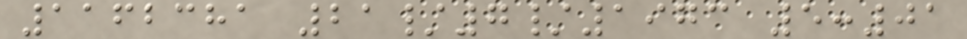1162381 21/7/1973 5:01
